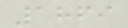1869
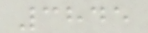3845
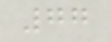77
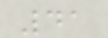41
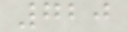720
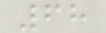68
